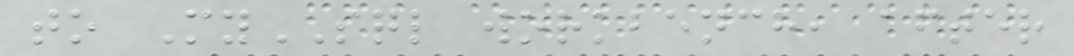to MySQL workbench, after
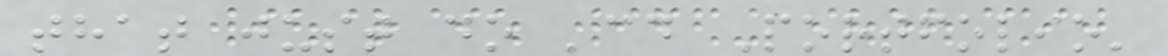that just do 'cd Portfolio'
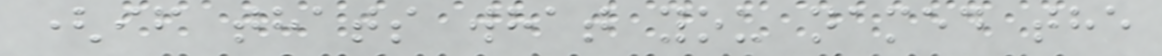(if thats what you named the
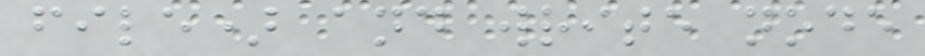file) and write node
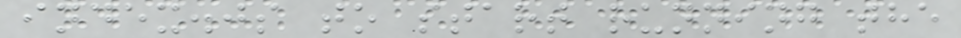index.js to start running the
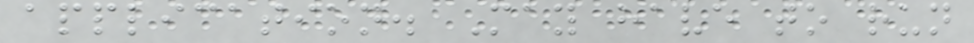application. May have to run
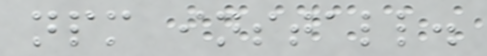npm install.
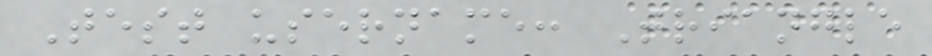Test username: Triangle
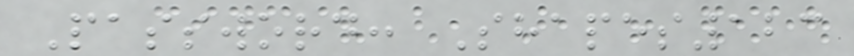Password: Shapes123
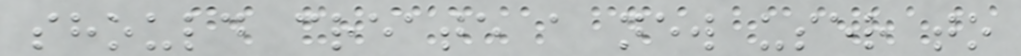should create a new user to
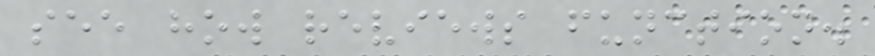see how reviews function.
